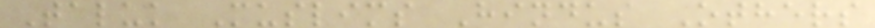Taluk Muslims Hindus Others
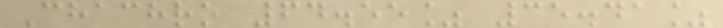Chachro 64.55% 35.41%
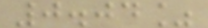0.04%
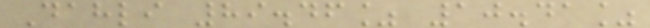Dahli 89.46% 10.41%
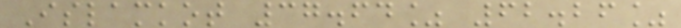Islamkot 37.64% 62.26%
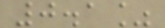0.1%
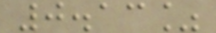0.13%
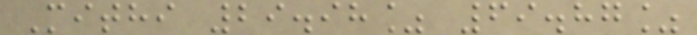Mithi 29.98% 69.87%
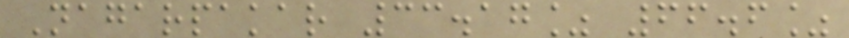Nagarpakar 33.17% 66.6%
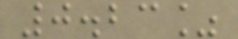0.23%
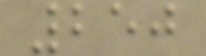250
